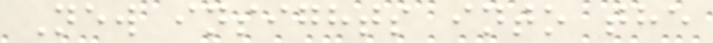New insights into the
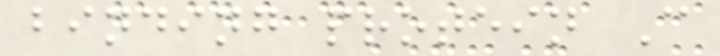binding protein C
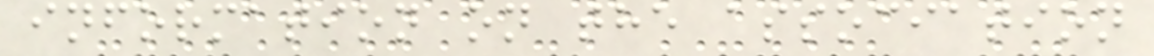information on the association
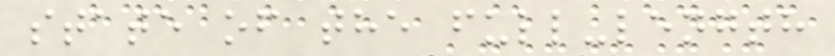state of the full-length
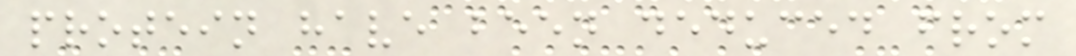protein have been deduced from
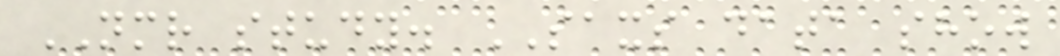NMR study. SAXS data show
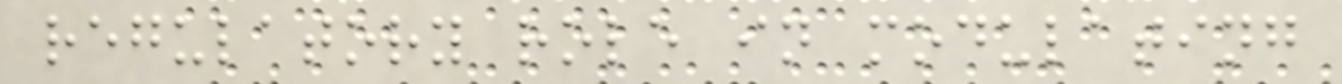regulatory role in modulating
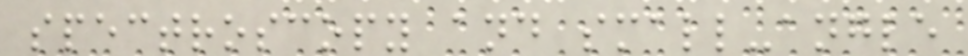spectroscopy and small-angle
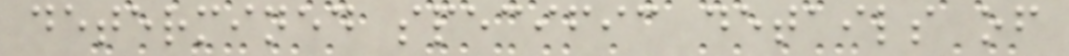determined specific details of
